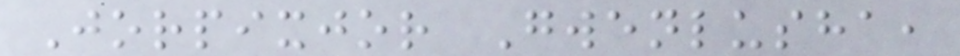Jorpixjor Gwenlusha,
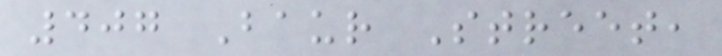407 Baur Street,
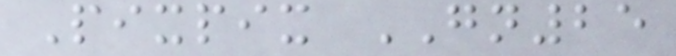Pixpix GN25
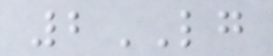2LG
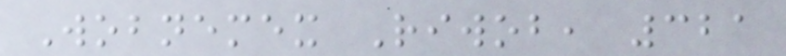Wobnemex Riwob, 321
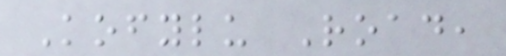Kofylu Road,
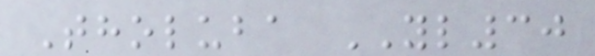Tholuba YL30
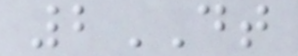2DT
